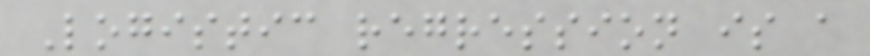Logistic regression is a
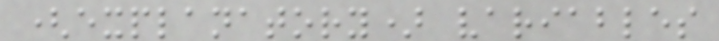(explanatory) variables
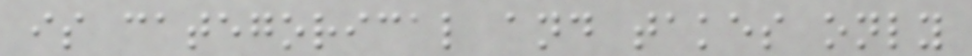is categorical and takes only
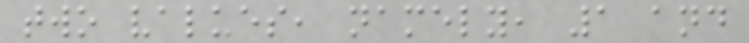two values, namely, 1 and
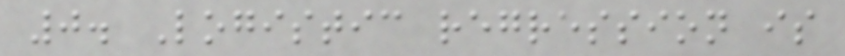0. Logistic regression is
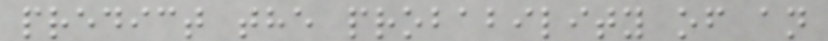predict the probability of an
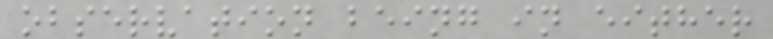observation being in either
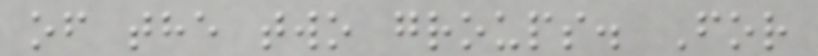of the two groups. For
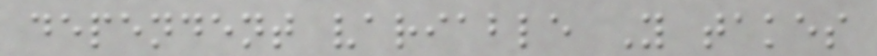dependent variable Y takes
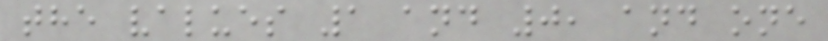the values 1 and 0, and one
